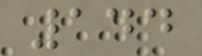144
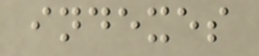indexes
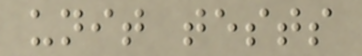unit tests
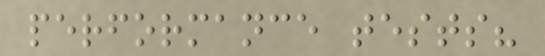performance tests?
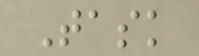Task
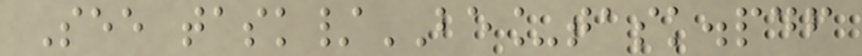See task/BE_task.pdf
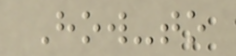How-to
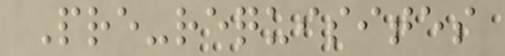Pre-requisites
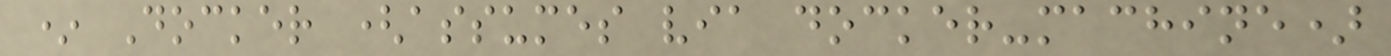* Docker (assumes via docker-machine)
